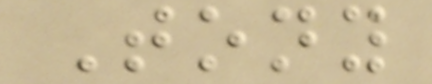Tony
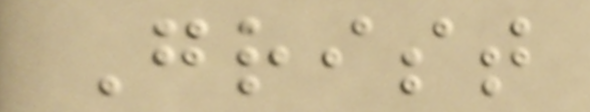Grist
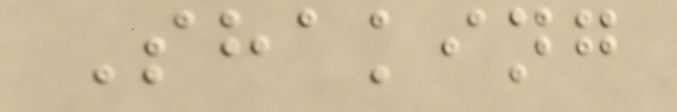Shaking
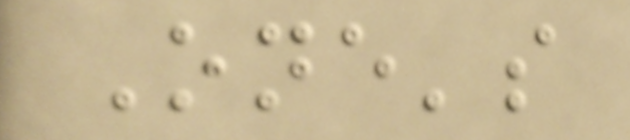One's
